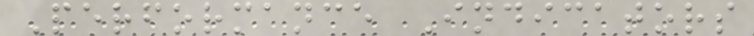Performance Indicators
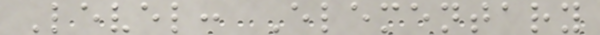Level: Elementary
